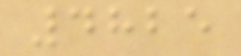4825
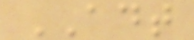ADT
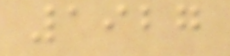1927
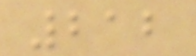212
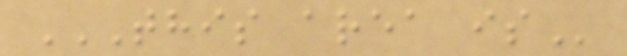THIS AREA IS
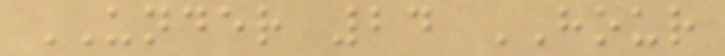UNDER 24 HOUR
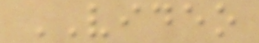VIDEO
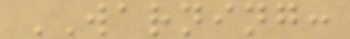WARNING:
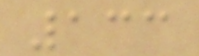133
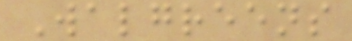Walgreens
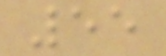55
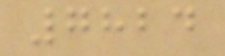7824
